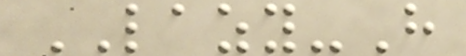LAZY-H
